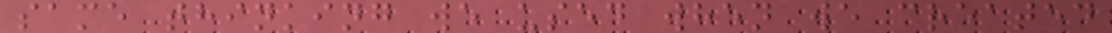same thinking we used when we created
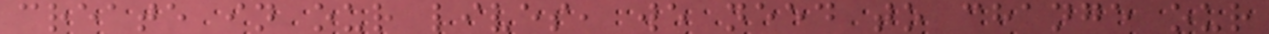create in our lives, we need to change our
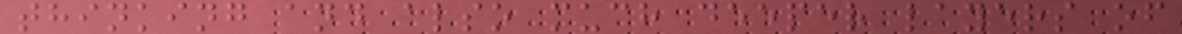thinking and also much deeper layers of
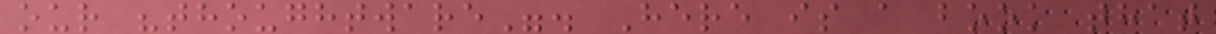our "thoughtware". Here is a book that
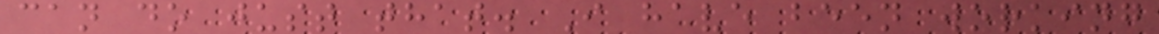can do just that. I have been working
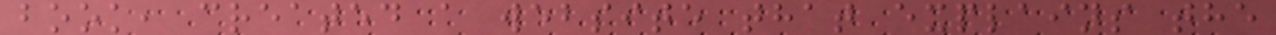book, created a website that explains the
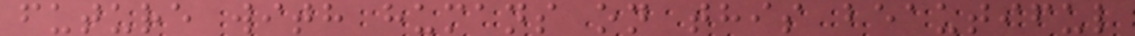future with humans on this beautiful
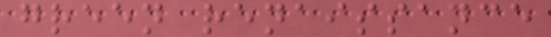green renaissance
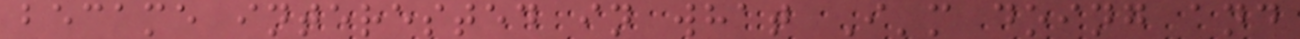became interested in what I'm doing and
